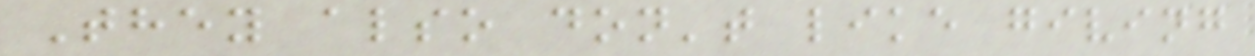They also don't like giving
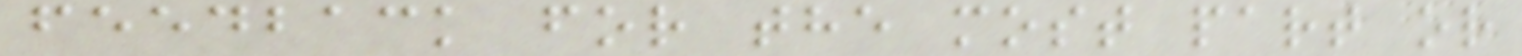feedback for the most part or
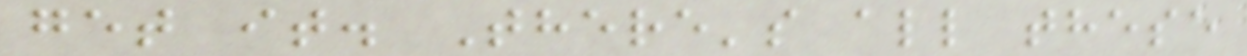get it. There's all these
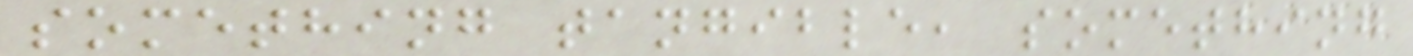something tangible, something
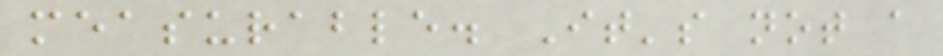measurable. It's not a
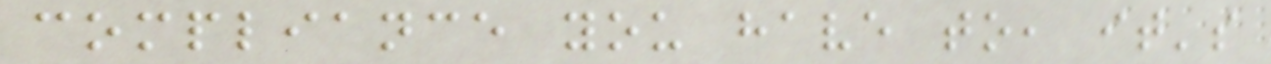compliance you have to, it's
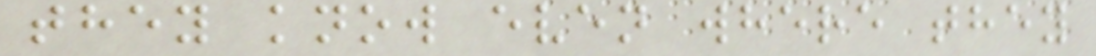they know even where they
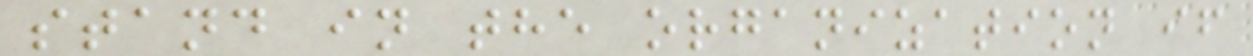stand in the organization if
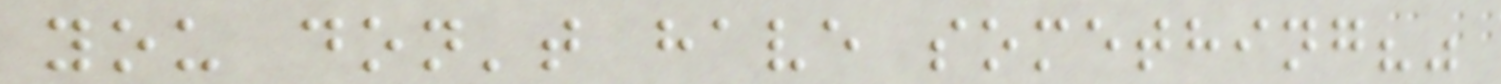you don't have something?"
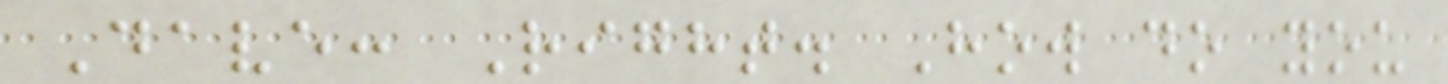Dave: Right. How do you
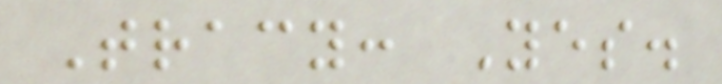Tracy: Yes.
